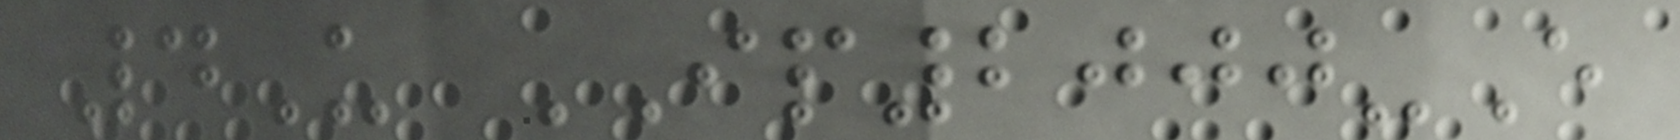4U IP2000-E
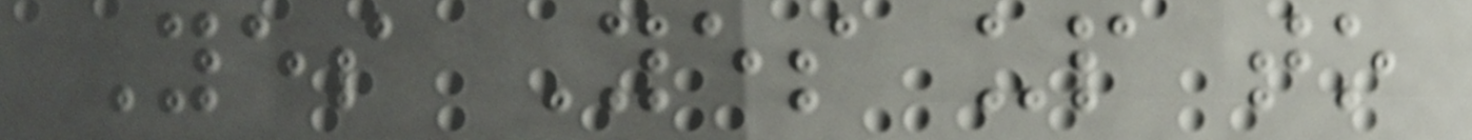Yes Yes up to
